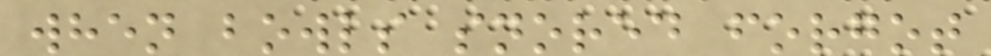when bowls snored forgot
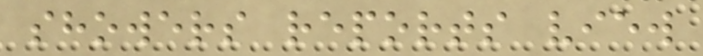showers reports view
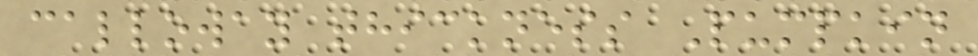calloway thickness Pumpkin
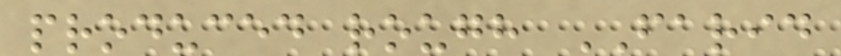produced rough FARID
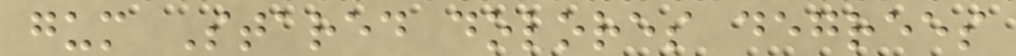gum Stared dolores degrees
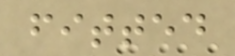fitted
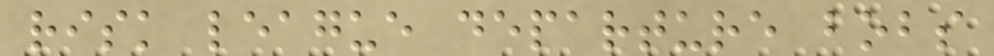risk league departure bobs
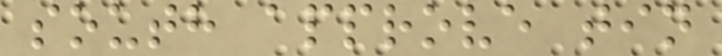south approve tin
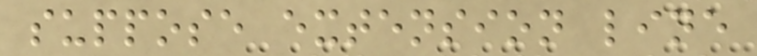suppose extension line
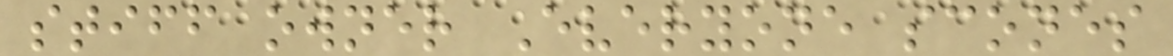stiff owner Everyone scones
